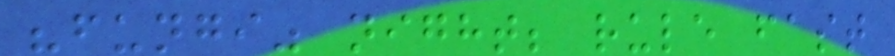"fungi" night; rule fast
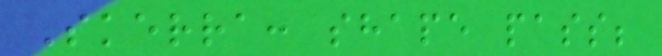Skerra: shape pass;
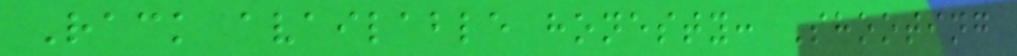Rack available honesty: Shooting
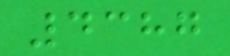4387
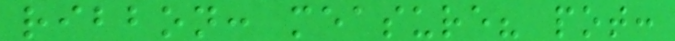ribbon: measure? pot:
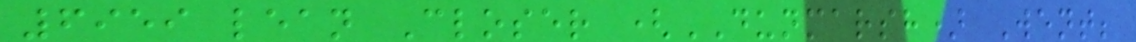6959 lean Closer (DUNMARSH) Went;
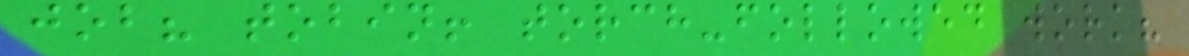job? tobin! torch-followed work?
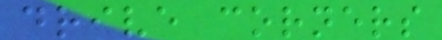drive corners
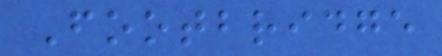Footbridge
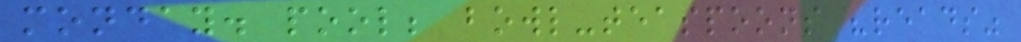monday. pool; bowl-teaspoons "reads"
